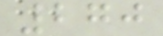270
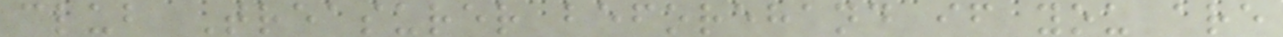club Treasurer beforehand if you are
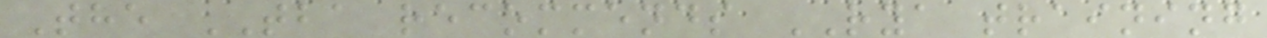The TBA recommends RYA training
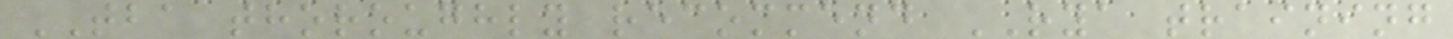TBA thoroughly recommend RYA training
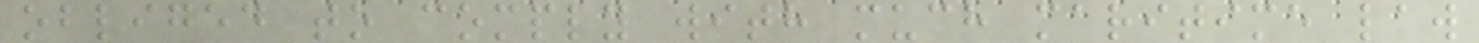obliged to comply with much maritime law
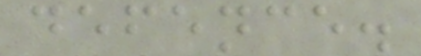defence.
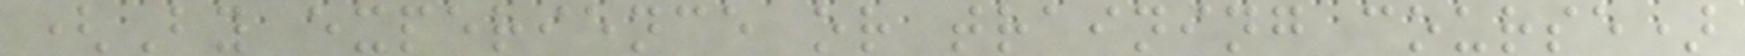(By experience or training course)
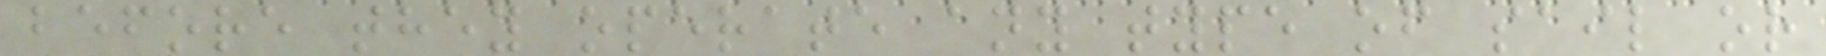before they operate any type of sail or
